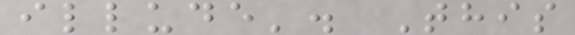illude'. This
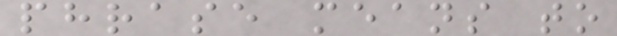phrase means to
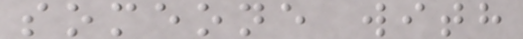someone with
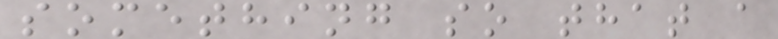something so that a
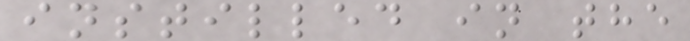instilled in the
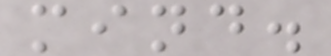mind.
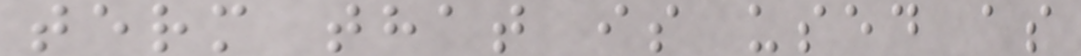term that is used as
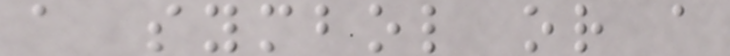a symbol or a
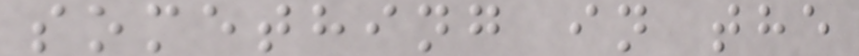something in the
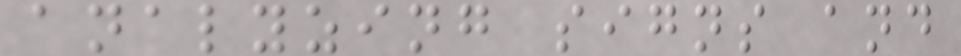analyzing signs and
